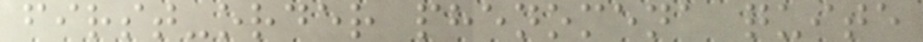first-order phenomena quite
